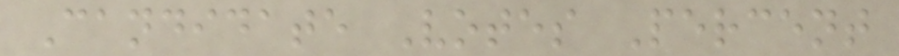Candidate Votes Percent
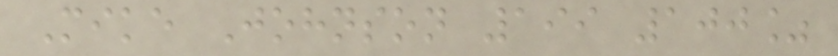Mike Johnson 199 100%
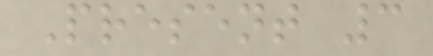Present 3
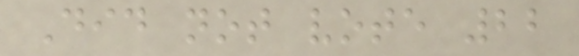Did not vote 22
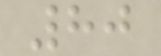80
